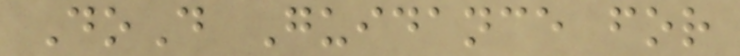DoD Guidance for
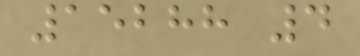15288 4
